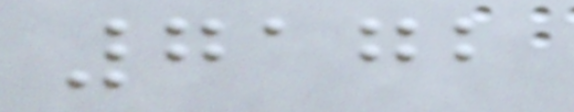7172
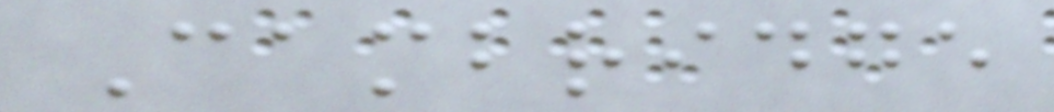Cambridge
